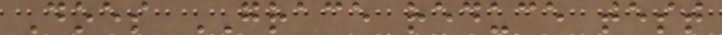Does GRACE reduce test
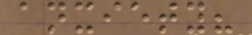anxiety?
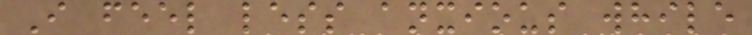I feel less anxious while
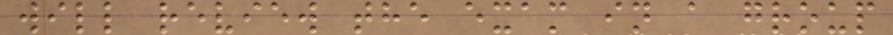will review the exam in a group
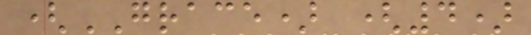(GRACE) (4)
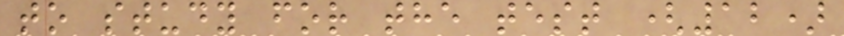to study for the test (12)
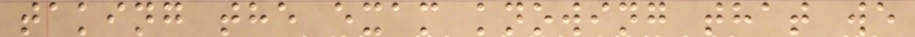taking the exam knowing that we
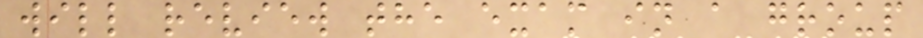will review the exam in a group
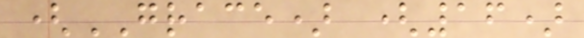(GRACE) (16)
